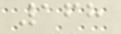168
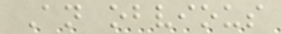An obvious
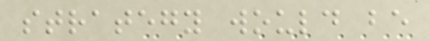strategy would be
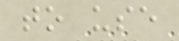to use
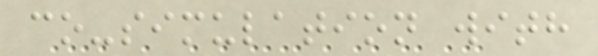co-simulation with
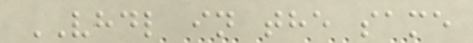VHDL in the same
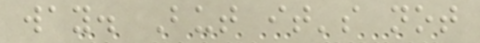way. But it's not
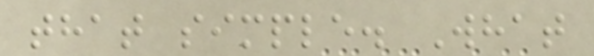that simple. What
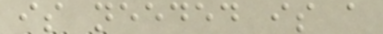is needed is a
